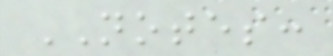NOTES:
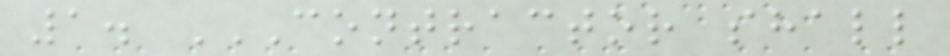1. CONTRACTOR SHALL
